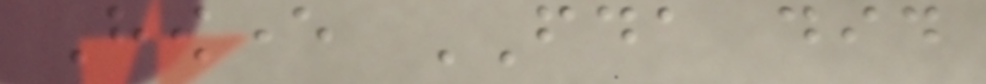However FDA did
